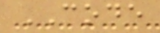CODE
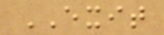EXIT
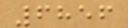6856
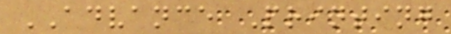ADVANCE Printing
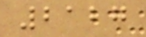2127
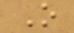O
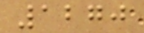1270
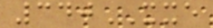340XXE
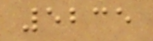5235
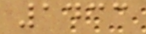1433
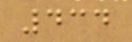434
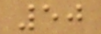50
